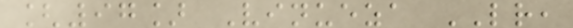[97] Vinueza LR,
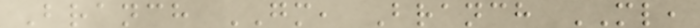Branch GM, Branch ML,
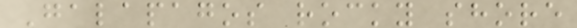Galapagos rocky shore
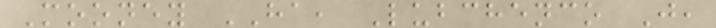Mooney HA, Lubchenco J,
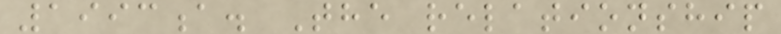1993a. The relationship
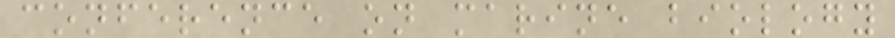conference on marine biology
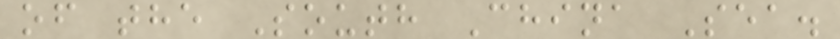of the South China Sea.
